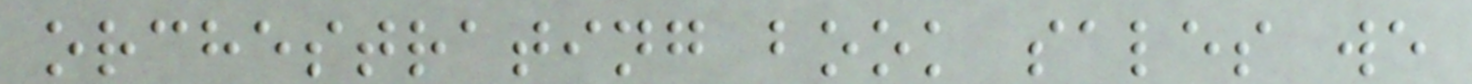orchestrating book sales we
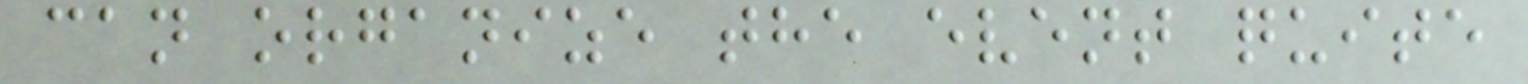can organize the event quite
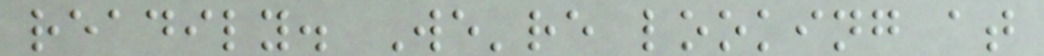readily. We're looking at
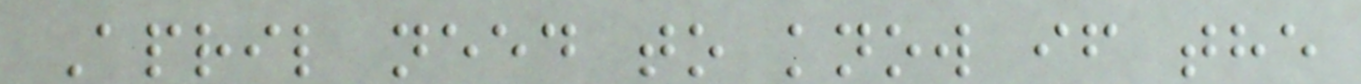April need to know if the
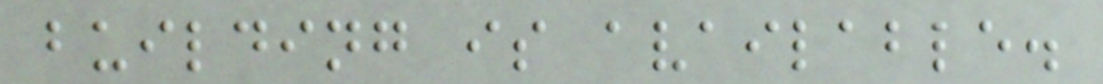building is available.
